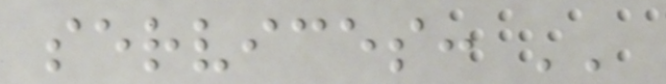services: ''
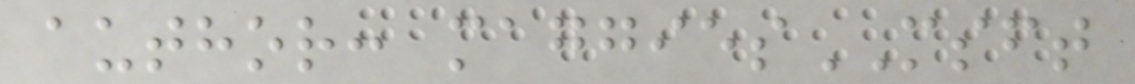author: maggiesMSFT
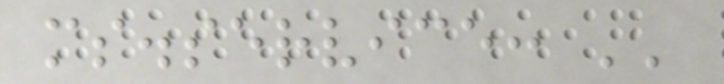ms.service: ''
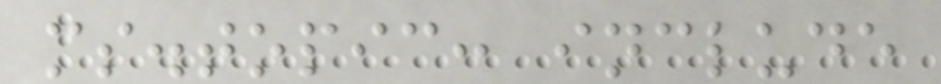ms.topic: include
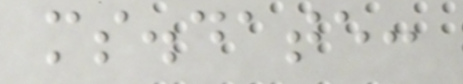ms.date:
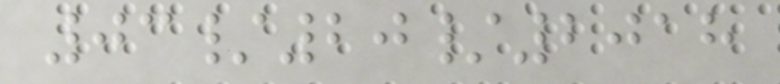03/20/2018
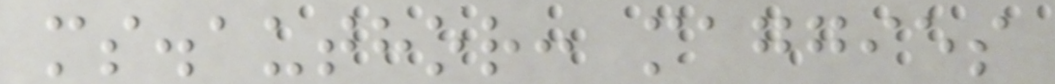ms.author: maggies
